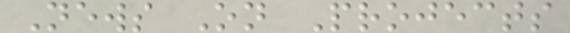News On Projects
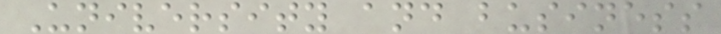University and business
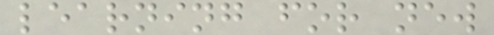learning for new
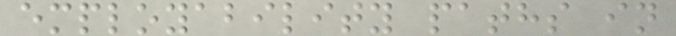employability paths in
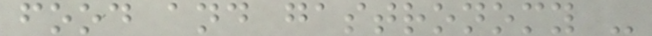food and gastronomy -
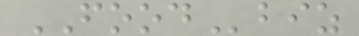FOODbiz
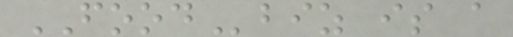FOODbiz is a
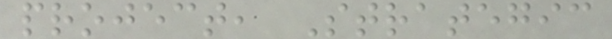project, Strategic
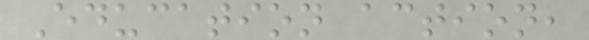Education action,
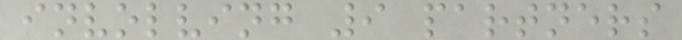involving 9 partners
